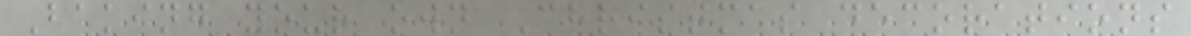Baking your own Christmas decorations
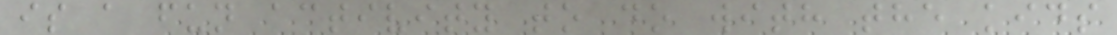is a fun activity to do with the kids
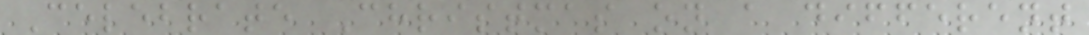Celebrate Christmas on a different
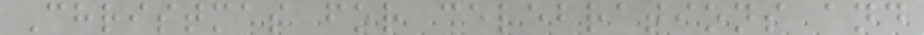Christmas for celebrations and
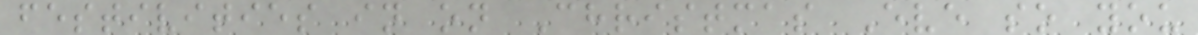festivities in on Christmas Eve so you
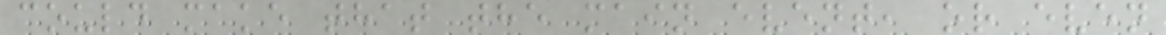could make that the main event, or even
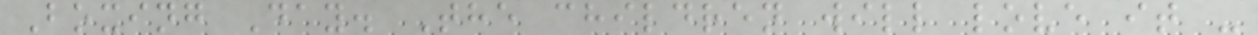Boxing Day. The children will love it -
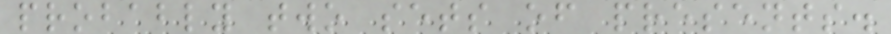probably two sets of presents.
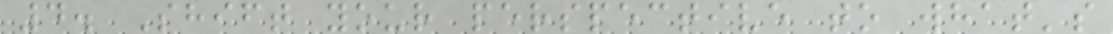4. Shift your perspective to what's
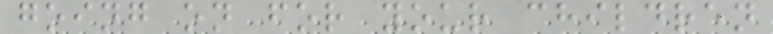going on for your children
